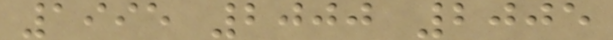1995 2000 2005
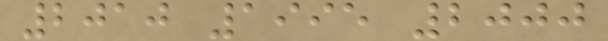2010 1995 2000
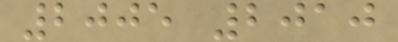2005 2010
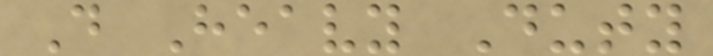D Heavy Duty
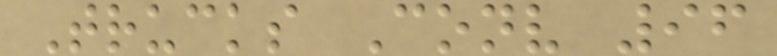Trucks Conv 96
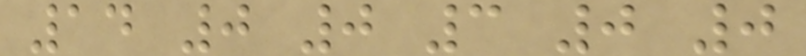14 0 0 3 0 0
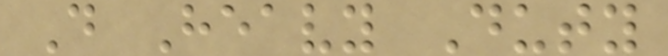D Heavy Duty
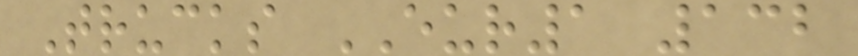Trucks EUR1 132
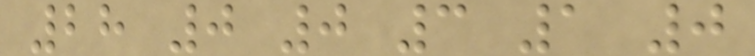28 0 0 3 1 0
